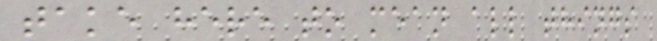take here to mean all things
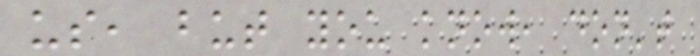us, but you know, don't
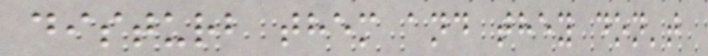disturb them and they don't
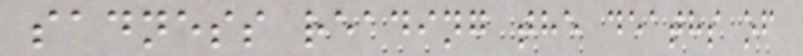sadness reading the deaths of
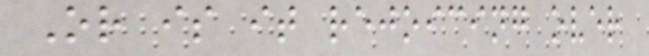Or is it rejoicing over
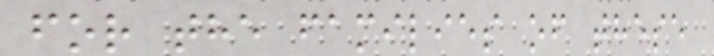for the families of these
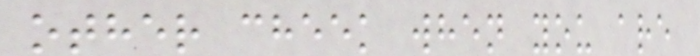other cheek when you are
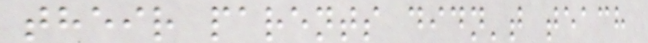their parents didn't teach
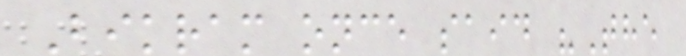Bikram once said "The
